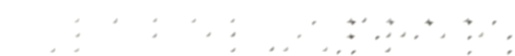Label-Free
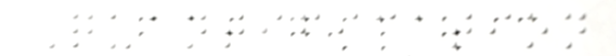Quantification
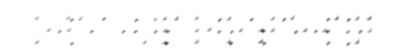of Protein
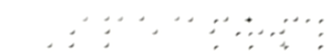Species
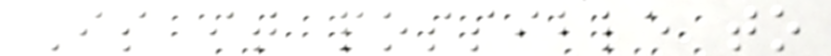Is it possible to
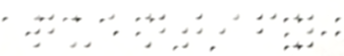quantify
